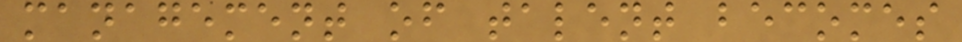management of talent becomes
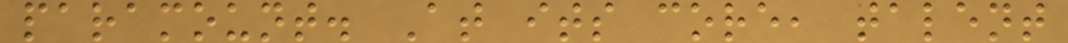paramount. At its core, talent
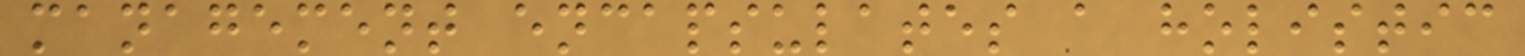management encapsulates a holistic
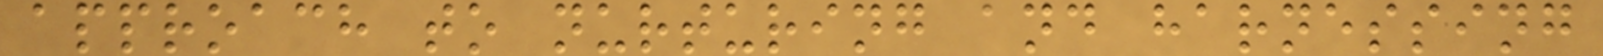approach to nurturing and harnessing
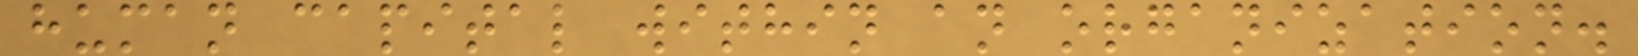human capital within an organization.
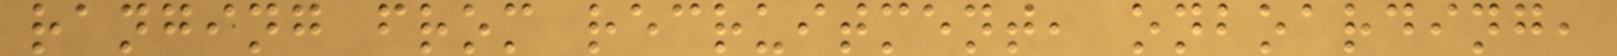ranging from recruitment, onboarding,
